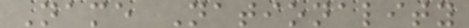Name Nationality
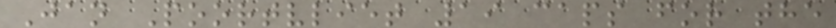Jan Poortvliet 19 caps for the
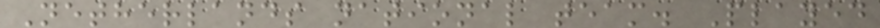Netherlands national team. Played
